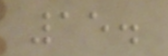15.
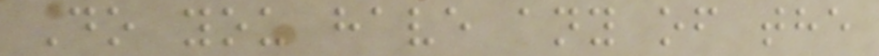Do you have any of the
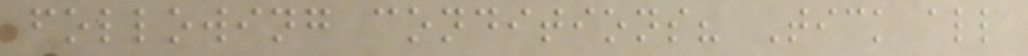following conditions? Tick all
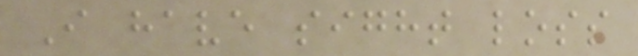I have sight loss
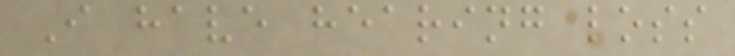I have hearing loss
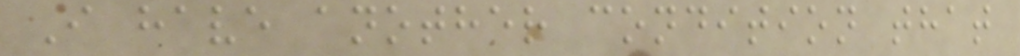I have another condition that
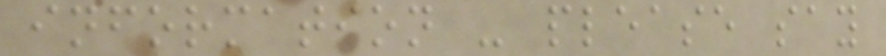information - please say
